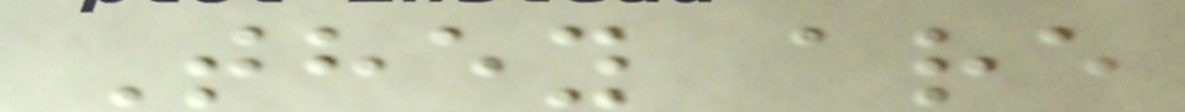They are
